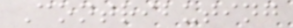Contributing
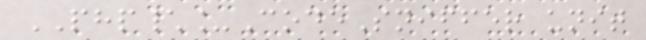PHP\_CodeSniffer unit
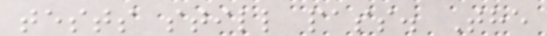tests still pass. The
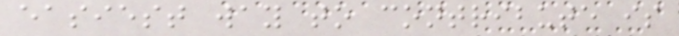easiest way to contribute is
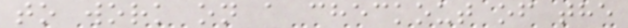to work on a checkout of the
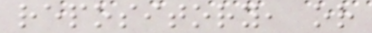repository, or
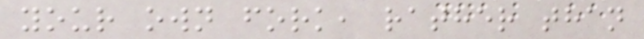your own fork, rather than
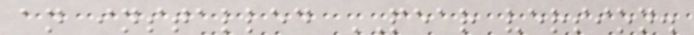an installed PEAR version.
